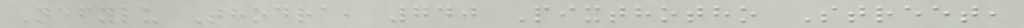Nefylu Thodra, 740 Pixthotho Street,
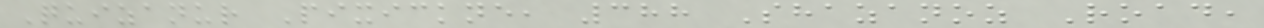Quizanur Pixickne, 388 Shazanoz Road,
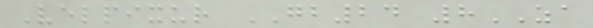Velpixur GB24 8ZA
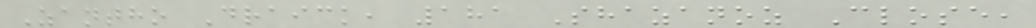Zantho Draick, 181 Shazanoz Close,
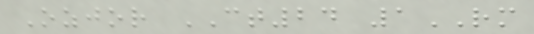Ozjor CT24 1RM
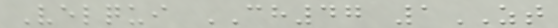Velqui CH47 1ZT
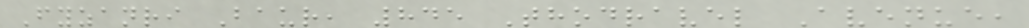Fyzanri Baur, 845 Thodravel Avenue,
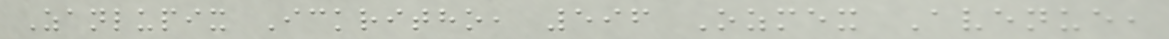Zanlupix Ickritho, 596 Ozmex Avenue,
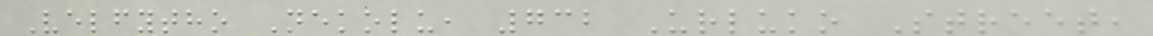Velfytho Nekolu, 732 Urluko Street,
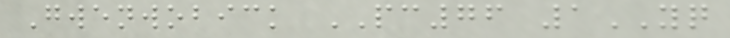Gwenwobick PC76 1YQ
